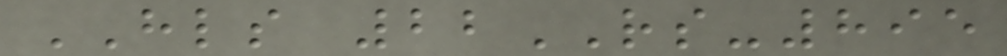HLS 22RS-895
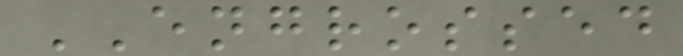ENGROSSED
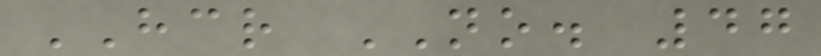HCR NO. 47
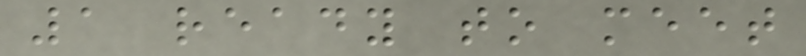1 ready to meet
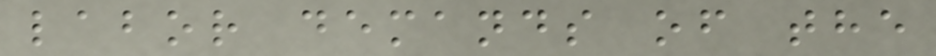labor demands of the
